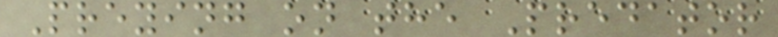Preying on the Predator
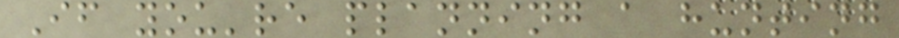If you're planning a hunting
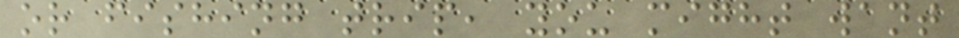or fishing trip, you might want
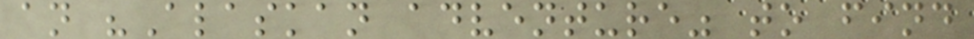an "Alaskan adventure" to find
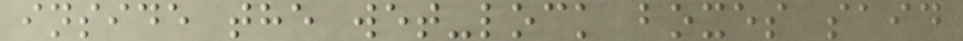inside the wet-lock boxes said
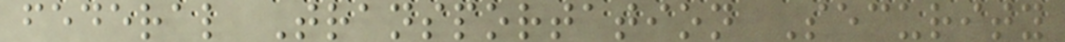federal Transportation Security
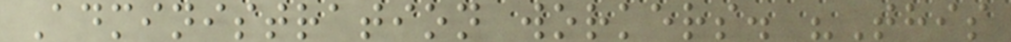Administration workers. "This
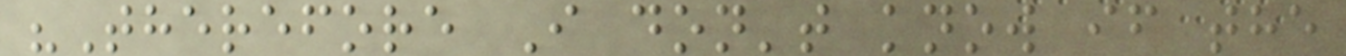"Therefore I don't know if the
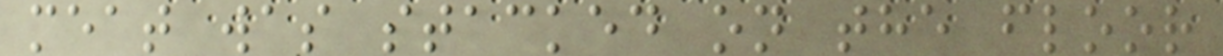meat was stacked on the floor
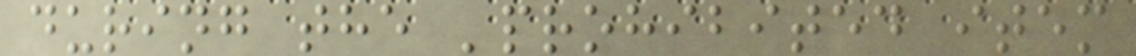during the 'prohibited item
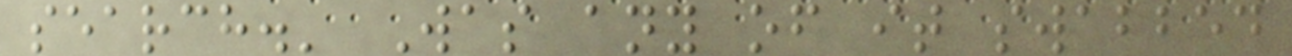search.' Was any of it swabbed
